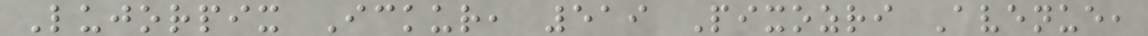Lujorpix Ickur, 519 Pixozri Avenue,
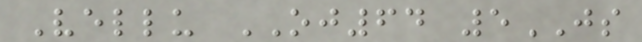Vellu OJ64 5JS
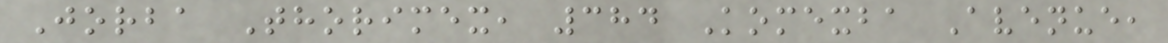Jorba Thorimex, 384 Komexba Avenue,
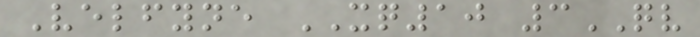Velfyne XQ10 3QV
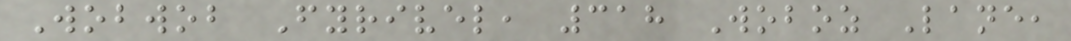Wobwob Fyrivel, 318 Woboz Lane,
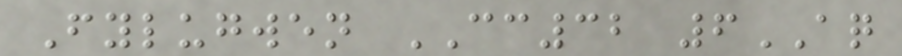Fylugwen CC32 6AQ
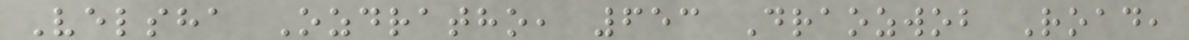Velsha Ozdratho, 653 Draozwob Road,
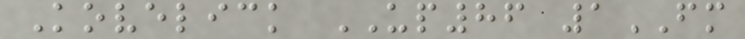Kovelick UP86 1FM
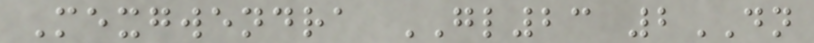Mexgwendra GL23 2DN
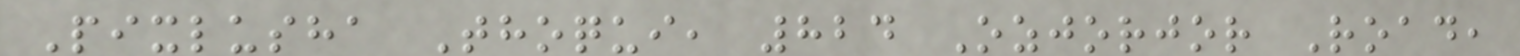Pixlusha Thoqui, 824 Ozjorjor Road,
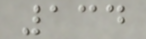134
